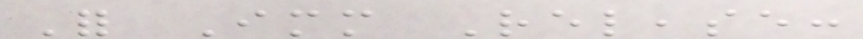For Immediate Release:
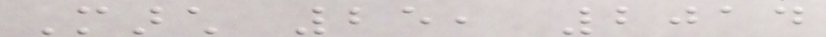March 25, 2014
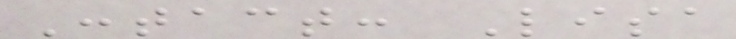Contact: Lisa
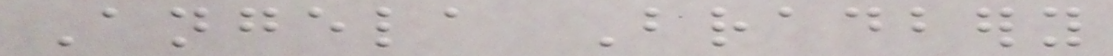Angela Bradbery
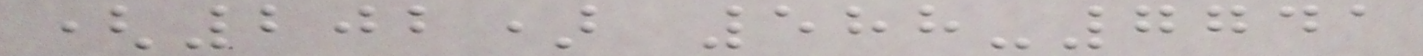(202) 588-7741
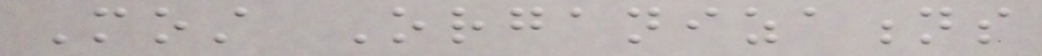Most Organizations
